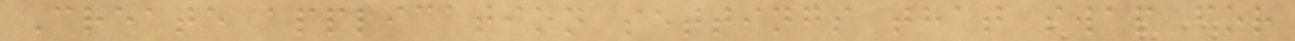Create application settings that swap for
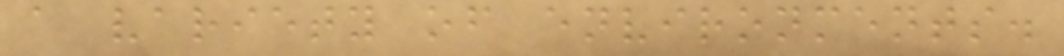a variety of environments.
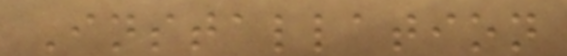Installation
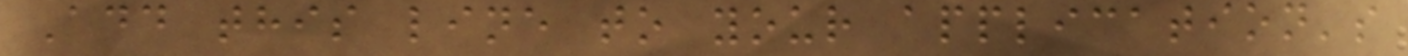Add this line to your application's
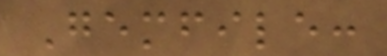Gemfile:
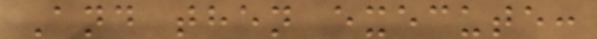And then execute:
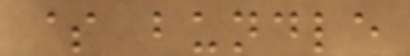$ bundle
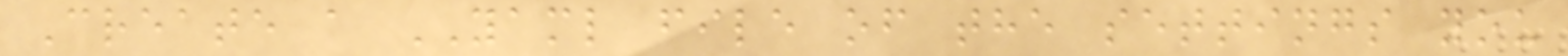Create a YAML file of the settings you
